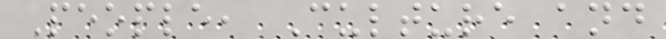People, Culture and
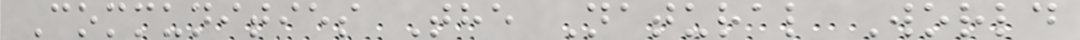Communities The Natural World
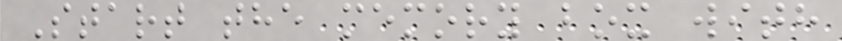Start the memory box with
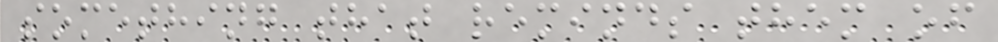something that reminds them of
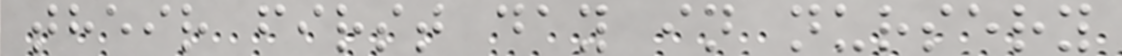their first day in nursery
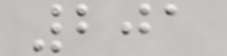201
